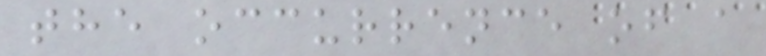the occurrence of a
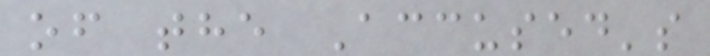of the Accused's
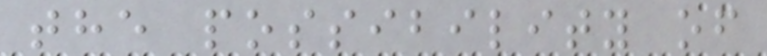the possibility of
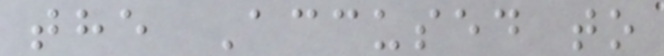the Accused to
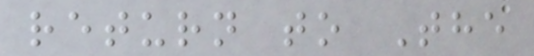return to The
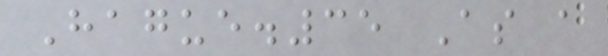Hague.35 As a
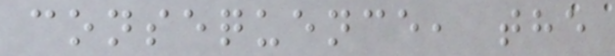consequence, the
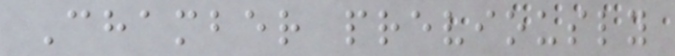Chamber previously
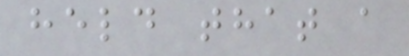held that a
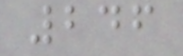246
